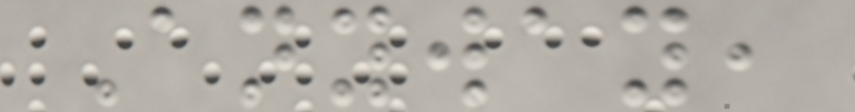Anyway,
